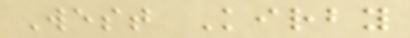West Kirby
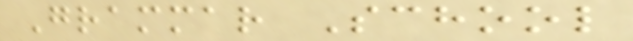Grammar School
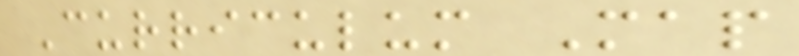Curriculum Map
